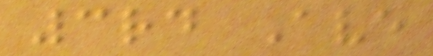3rd Ave
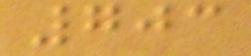703
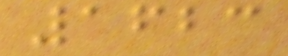1623
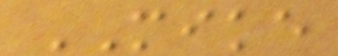MIKE
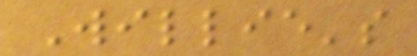Willie's
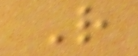R
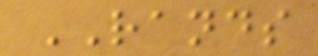RANDS
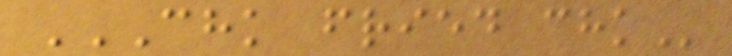CHK FRIED CHK
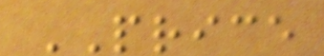PRICE
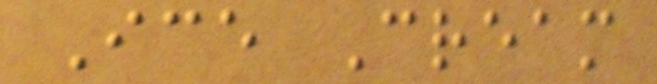Ice Cream
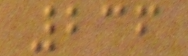236
